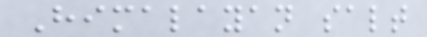Himalayan salt
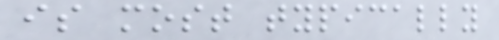is most typically
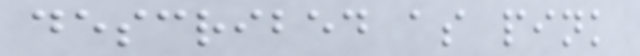described as pink
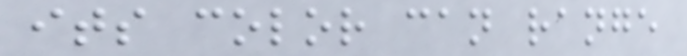its color can range
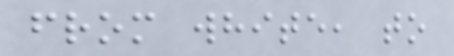from white, to
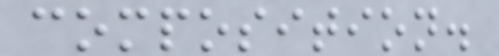composition.
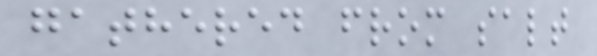gathered from salt
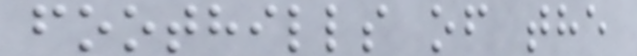foothills of the
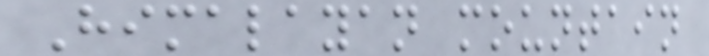Himalayan mountain
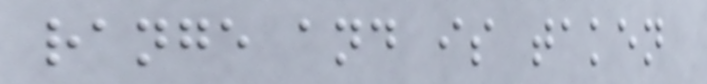range and is taken
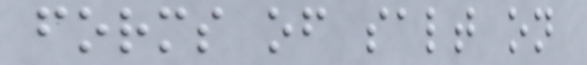forms of salt on
